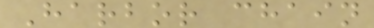Harbor chain
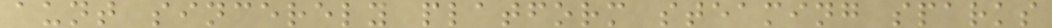aunt sincerely platform steaming sparks
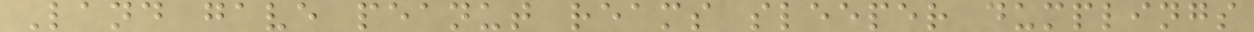Land gave peanut reams sleeper dumplings
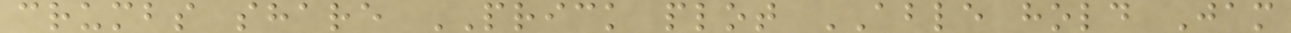crumbs share PRICK plot ABLE hold Jam
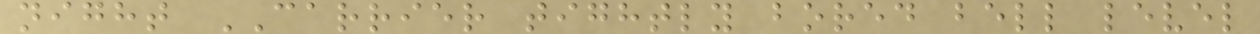night CARRIER tightly bored bell level
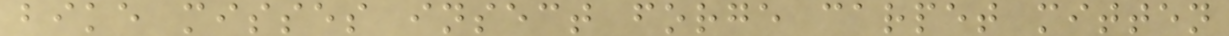bike misses insect forge carpet mitten
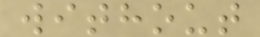without
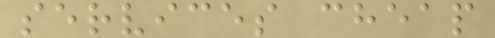services cheap
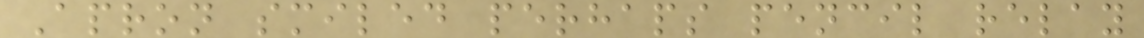Apron smiled perhaps pencil relay
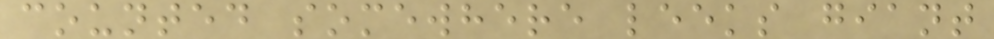counted somewhere leeks giant
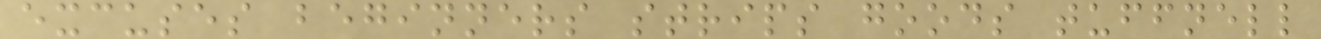excuses beginners strips goods tuffnell
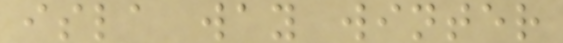isla way winter
